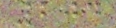204
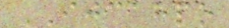IJCAHPO
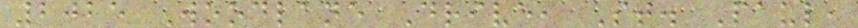2025 Woodlane Drive, St. Paul,
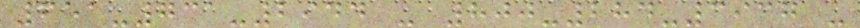651-731-2944 - 800-284-3937 -
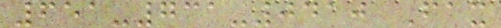651-731-0410 Fax
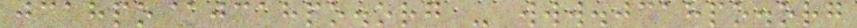jcahpo@jcahpo.org - www.jcahpo.org
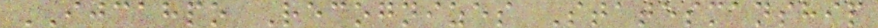IJCAHPO Recognizes Statesmanship
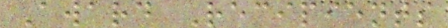Award Recipients
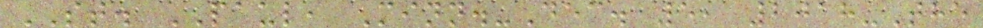ST. PAUL, Minn.-Dec. 5, 2018-The
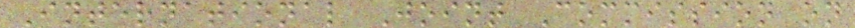International Joint Commission on
